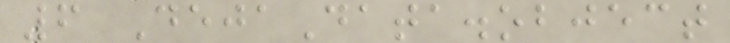6 DejaData.object
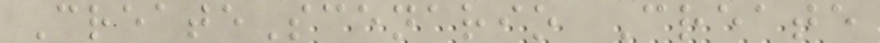CreateScenario Create
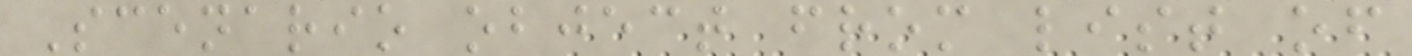Scenario object from list of
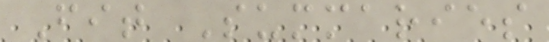Fit Summaries
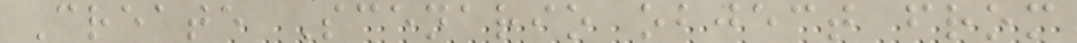Create Scenario object from
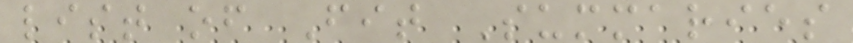list of Fit Summaries
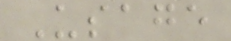Usage
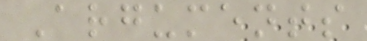Arguments
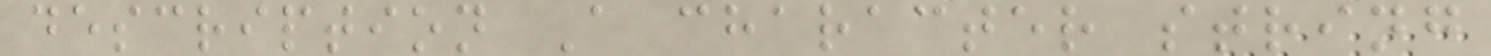description A character string
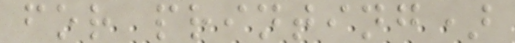for printing)
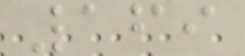169
